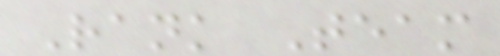Rank Team
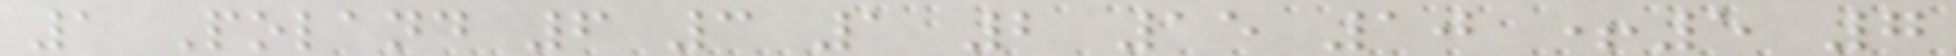1 Poland 6 3 1 2 15 10 +5 7
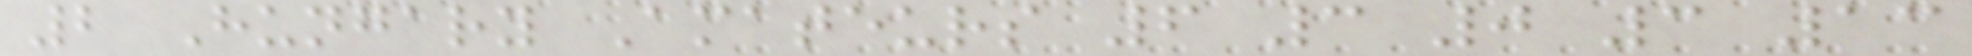2 Hungary Amateurs 6 3 0 3 13
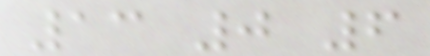13 0 6
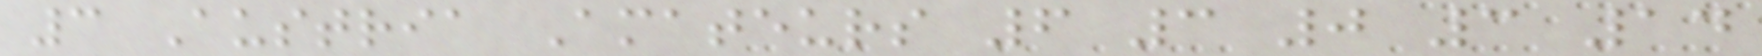3 Austria Amateurs 6 3 0 3 14
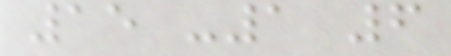15 -1 6
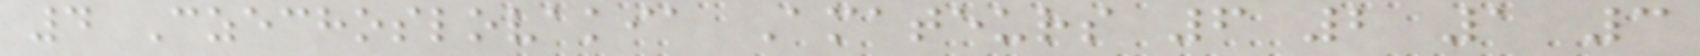4 Czechoslovakia Amateurs 6 2 1 3
